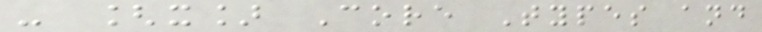- [x] Core Types and
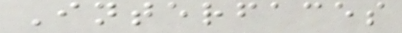Interfaces
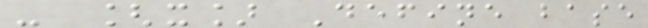- [x] Define base
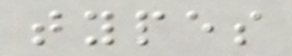types
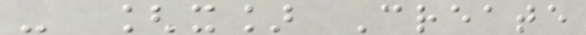- [x] Create
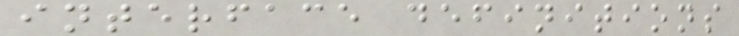interface definitions
